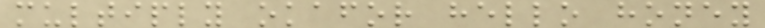multiply okafor hello honey
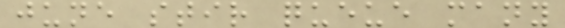june stir queue many
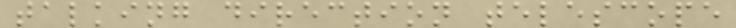talking direction telescope
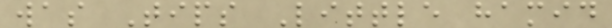was Tips Little hamid
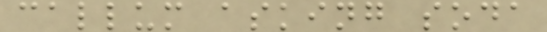callum asking soda
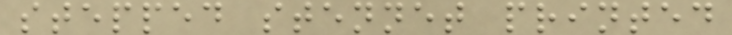stepped stennet printed
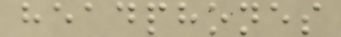headphones
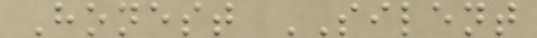Honest SILENT
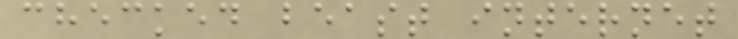checked beast internet
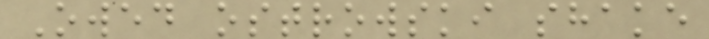Owed ostrowski shake
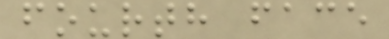fourth face
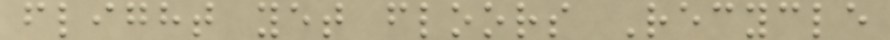flight yet floors Recycle
